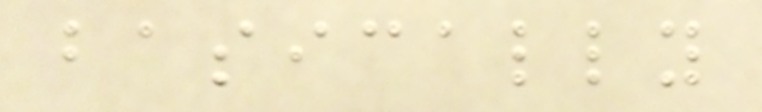basically
